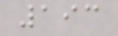193
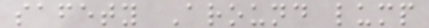safety Around lump
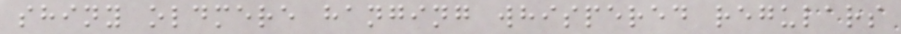shiny oldmere hanging whispered regulars
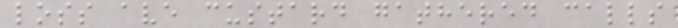loss ave custard gathered calls
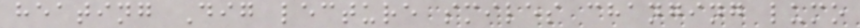heating Dig lecture smiles changing lumo
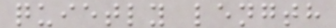quietly length
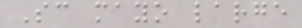Sc mayo large
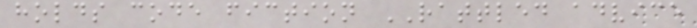holds code fiction RATTLED advice
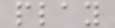play
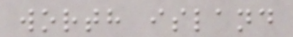worth island
